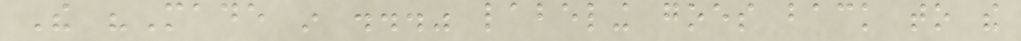The "Made in ..." labeling goes back to the
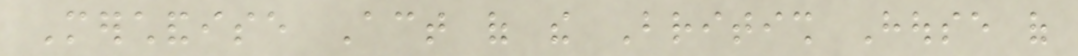Merchandise Act of the British House of
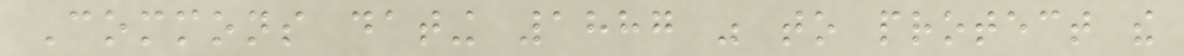Commons dating 1887 was to protect the
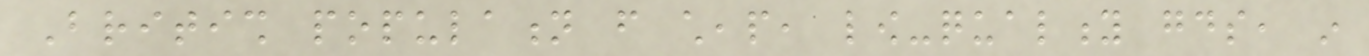British population from cheap, low-quality goods, in
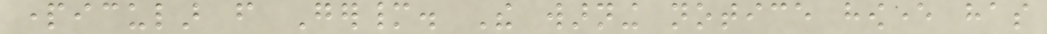particular from Germany. The warning notice however has
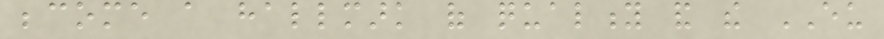become a hallmark of quality and the EU
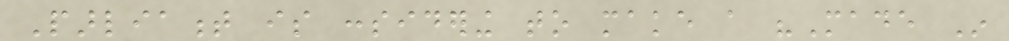Parliament is considering to make a "Made In
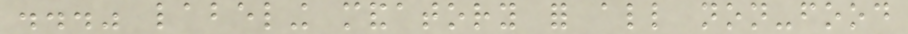..." labeling mandatory for all non-food
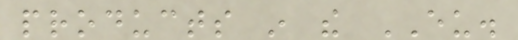products in the EU.
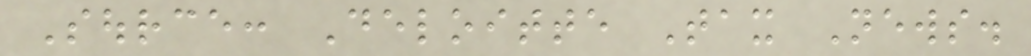Source: Deloitte Tax News.
